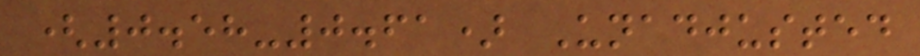(0.58-0.61) Unadjusted
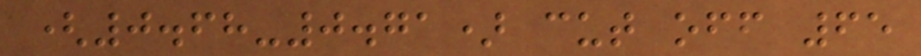(0.68-0.71) cut off 65
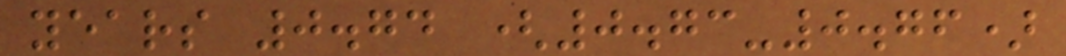years 0.74 (0.73-0.76)
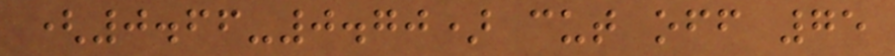(0.66-0.70) cut off 75
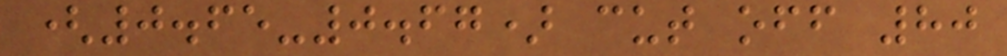(0.65-0.67) cut off 80
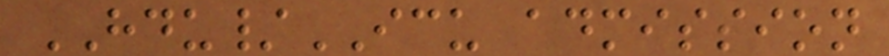HDU/ICU admission
